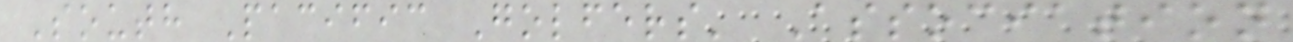South Pacific Golfers' Association
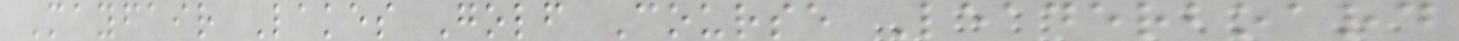Mayfair Lakes Golf Course Leaderboard
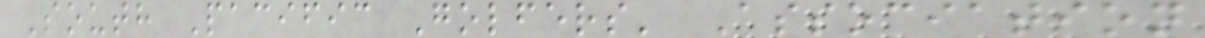South Pacific Golfers' Association
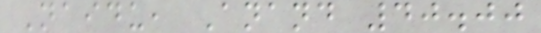Naidu, Anand 40.00
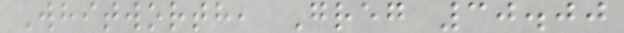Whitworth, Greg 30.00
